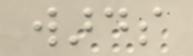wards
